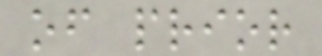of prior
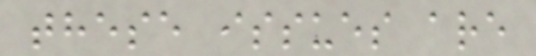these issues are
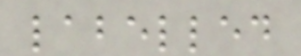labelled
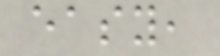easy,
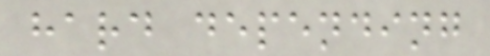hard depending
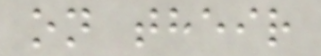on their
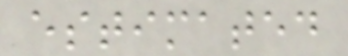estimated
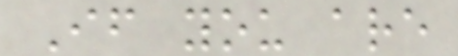If you are
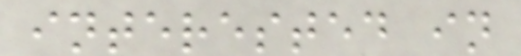interested in
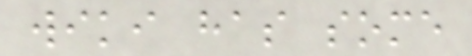wiki has some
